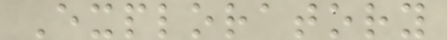Exploratory
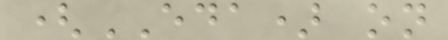(EDA) on
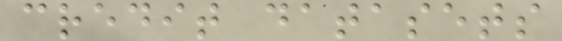credit datasets
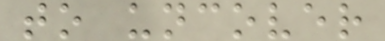to uncover
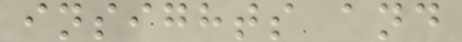insights and
